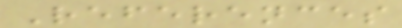References
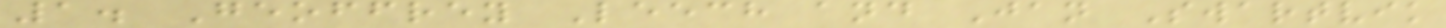1. Geoffrey Leech and Jan Swartvik
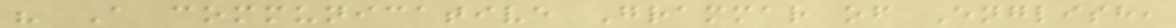" A communicative Grammar of English,
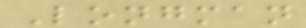Longman
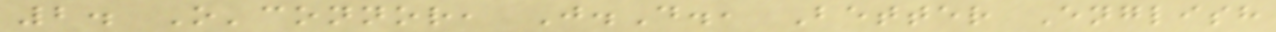2. O'connor, J.D., Better English
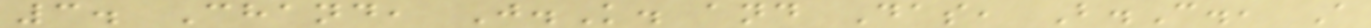3. Chand, J.K. and Das, B.C., A
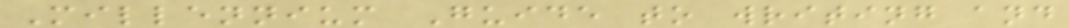Millennium Guide to writing and
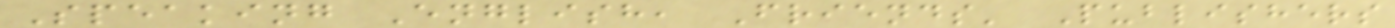Speaking English, Friends' Publishers
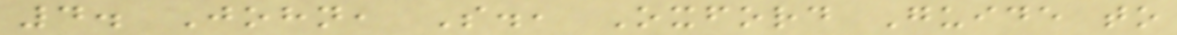4. John, S., Oxford Guide to
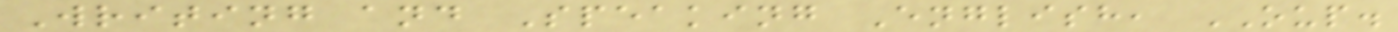Writing and Speaking English, OUP.
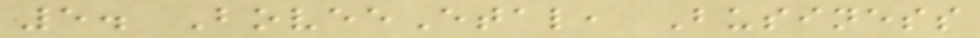5. BoveeEtal, Business
